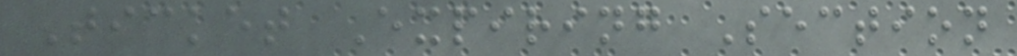Ticket Expiring Section
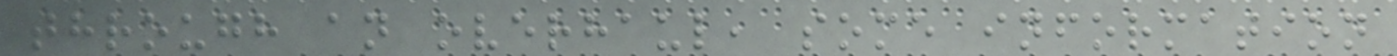through an overhaul, some information
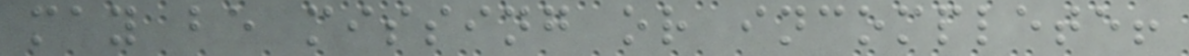may be missing or incomplete!
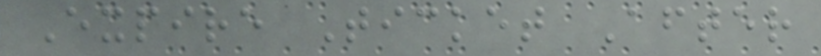Expire Ticket After
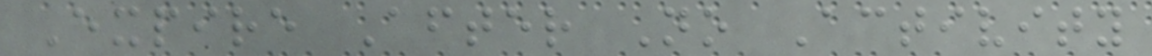Expire After No Activity
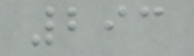293
